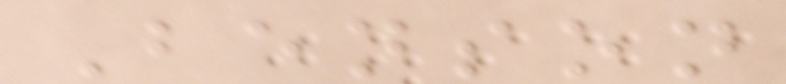Benson
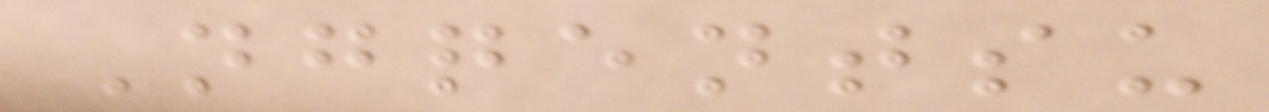Ngqentsu
